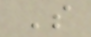S
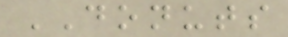DONUTS
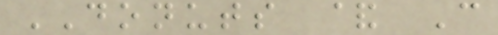DONUTS & C
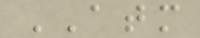ATM
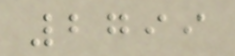2799
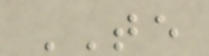TE
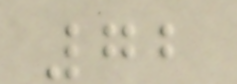72
